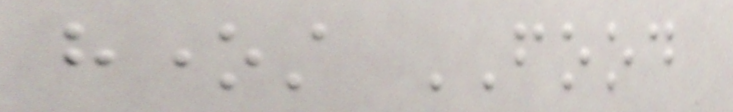honest FOOD
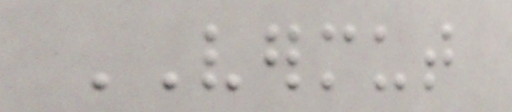VERMUT
